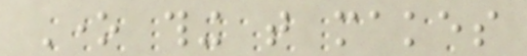One thing that makes
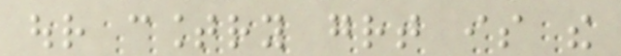our country great is the
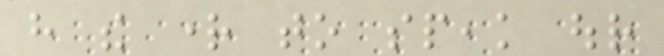have the right to speak our
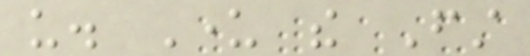us. Under the First
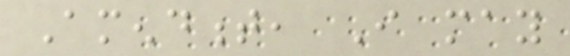Amendment, I may
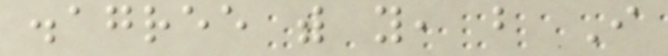disagree with you, but I
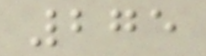275
